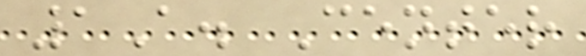1A. Center
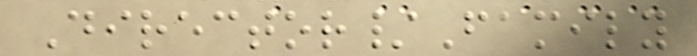Director/Family
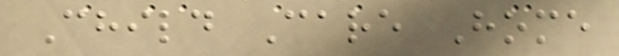Child Care Home
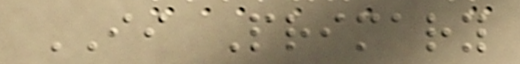II Primary
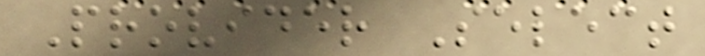Provider Select
